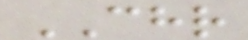CHR
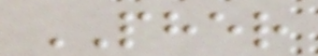PHER
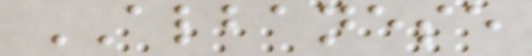ALBANESE
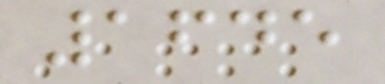1645
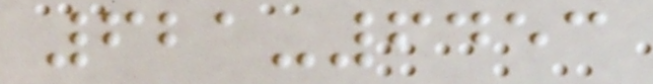621-6453
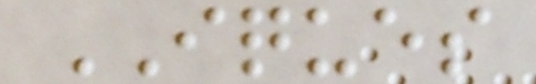IQUES
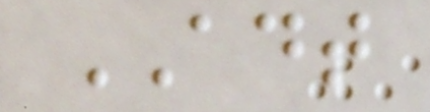ADT
